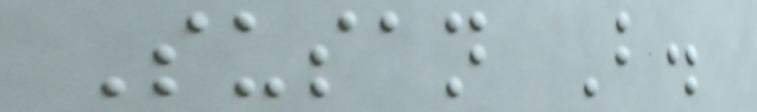Susan B.
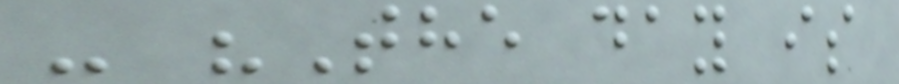- "The day is
